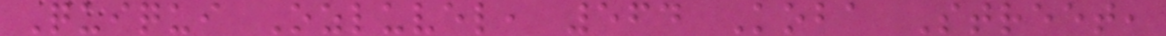Quiqui Ozluvel, 564 Koba Street,
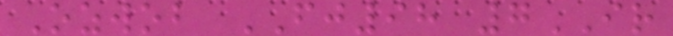Ozwob FJ98 7IR
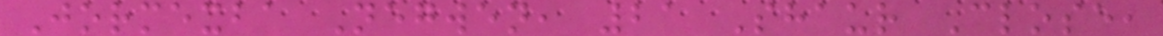Jormexba Negwen, 21 Shaur Close,
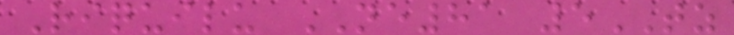Riquilu NE81 5TZ
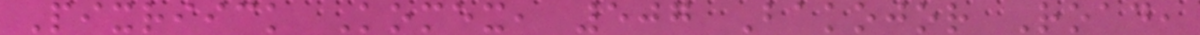Pixriick Komex, 507 Bakojor Road,
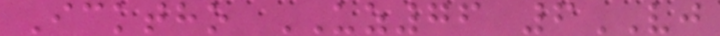Icktho UZ76 6VJ
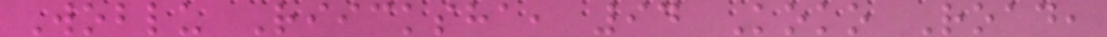Woblu Riicksha, 94 Koko Road,
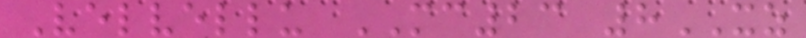Velvellu MC23 8XZ
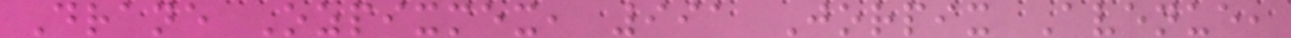Drane Ozpixmex, 991 Jorpix Avenue,
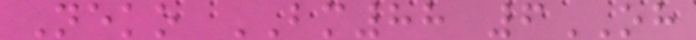Neko BM88 6OH
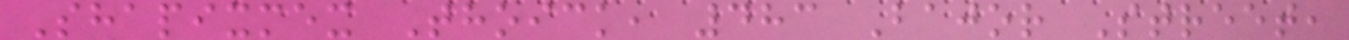Shapixmex Thoick, 483 Bajor Street,
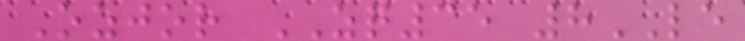Ozjor ZQ35 8LE
